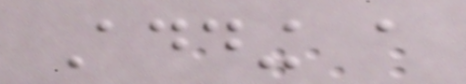Adding a
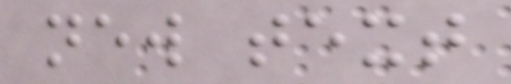new text
